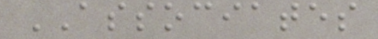ASSOCIATES
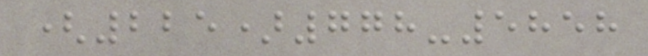(225)778-5858
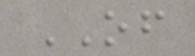OF
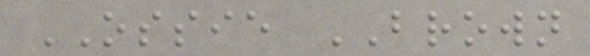OSSIE BROWN
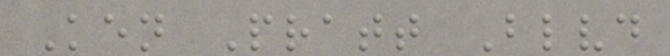Ken Pratt Blvd
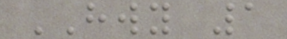HWY 1
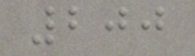200
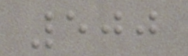500
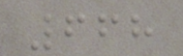668
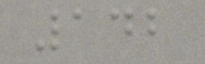142
